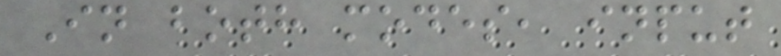In both modes, input
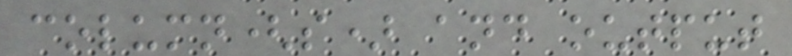column(s) and output
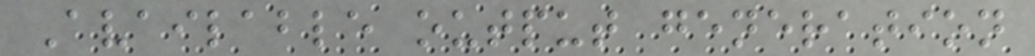Available output generation
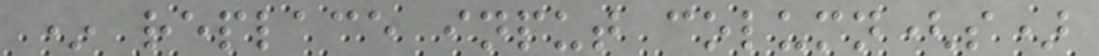* replace input column(s)
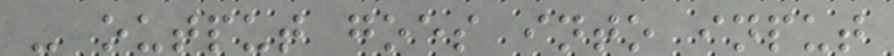- output goes into input
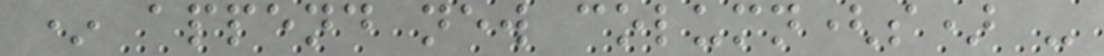* append new column(s) -
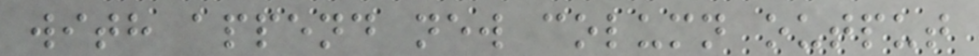with append new column output
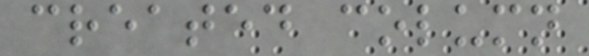created column
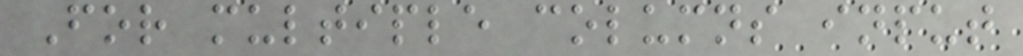For multiple columns input
